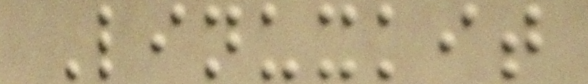Linuxkit
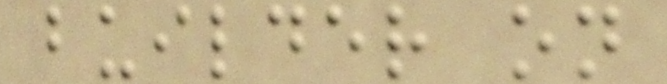builder on
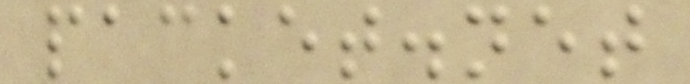packet.net
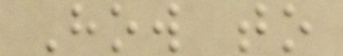How to
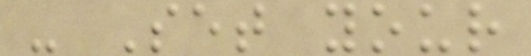- Set your
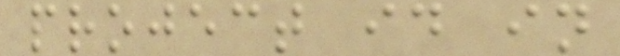project id in
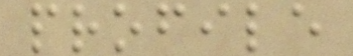profile
